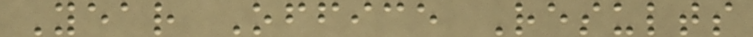Year Office Results
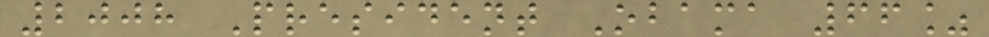2008 President Obama 66%
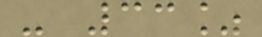- 33%
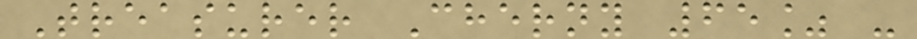Treasurer Cherny 65% -
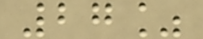27%
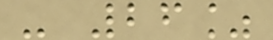- 26%
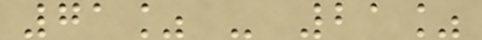71% - 21%
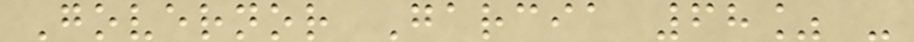Governor Garcia 68% -
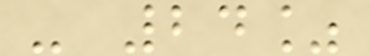- 24%
